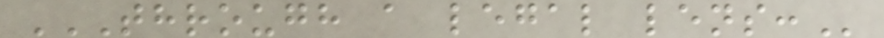THROUGH A LEGAL LENS:
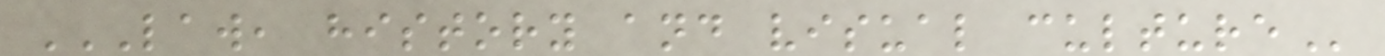LAW, HISTORY AND VISUAL CULTURE
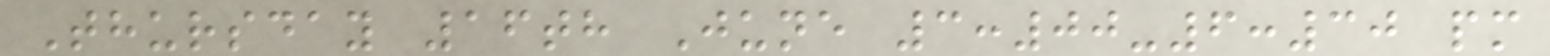Thursday 16th June 3:00-6:30 pm
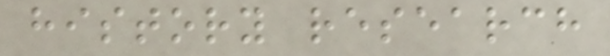history research
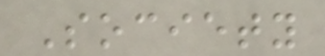Society
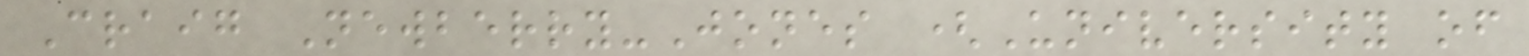Craig Newberry-Jones (University of
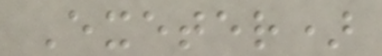Exeter)
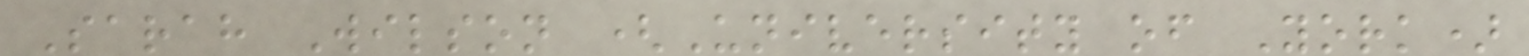Sarah Wilson (University of York)
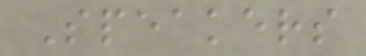Speakers
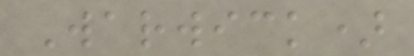Warwick)
